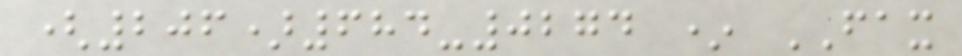(206)684-0274 * FAX
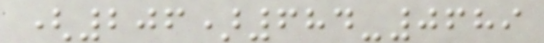(206)684-0689
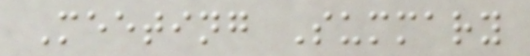Meeting Summary
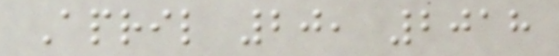April 20, 2018
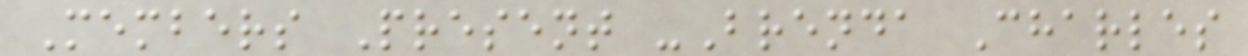Members Present -Brenda Charles
